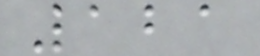121
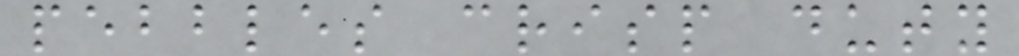pebbles crisp duty
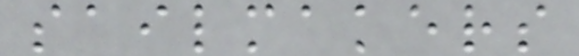sailmakers
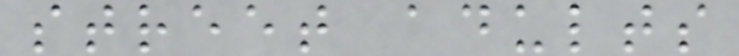street adults
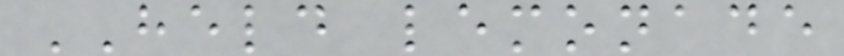HELD lemonade
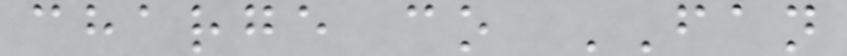charge co FAN
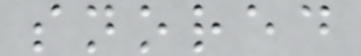snored
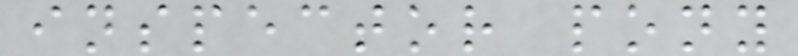inspector pony
